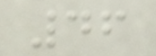46
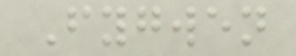Fygwen
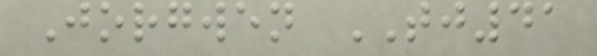Jorgwen TJ41
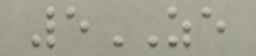5ZE
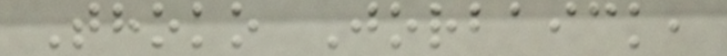Thoko Jorbaick,
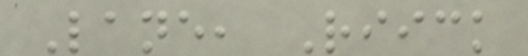Lane, Riick
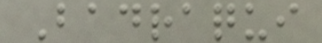Badraqui
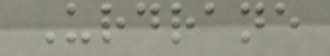Urdrane
